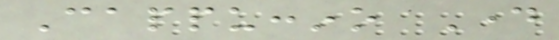Cappuccino Day
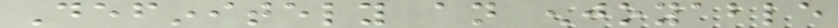Definitely an enjoyable
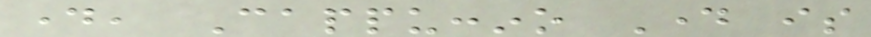day, Cappuccino Day is
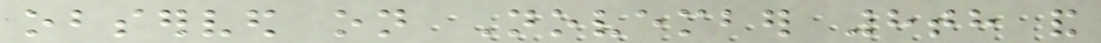observed on November 8th and
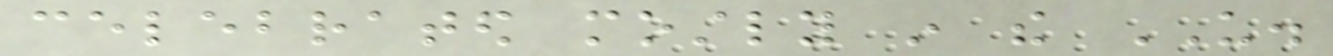celebrated mostly in the US.
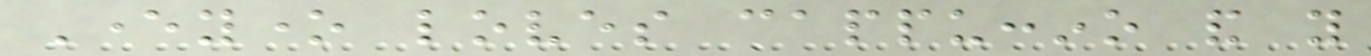Everyone loves cappuccino and you
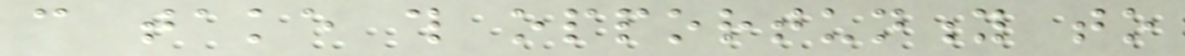can take this opportunity to
